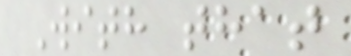With that
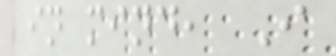in mind, I
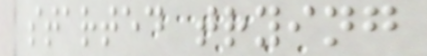started trying
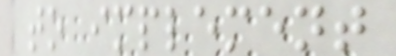to implement
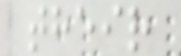their
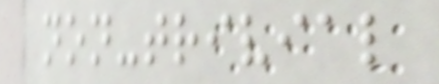non-trivial
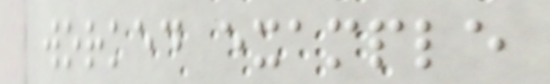worked example
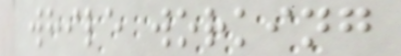while working
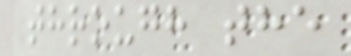through the
